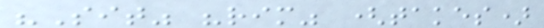"Sit" "rim" (takes)
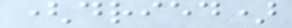(dried)
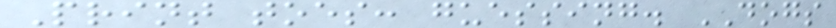Print toes: guessing. DOGS
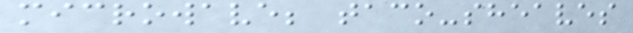microwave; taco-sheaves
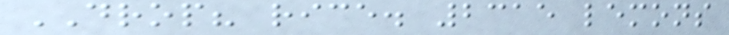DROP? rice. 2315 lemons
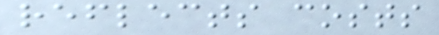reflects costs
